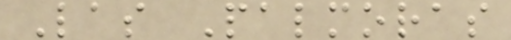Las Palmoras
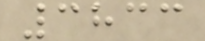3833
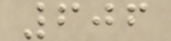606
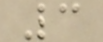3
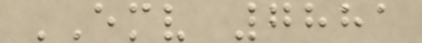EMV 7881
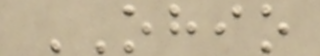OHIO
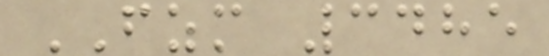FZM 3485
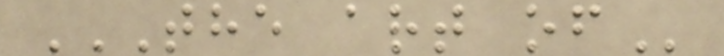THE ART OF
